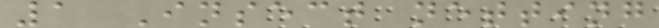1 Insect netting
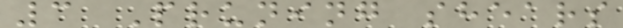3 Pruning shears
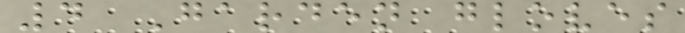4 Garden gloves
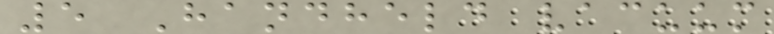5 Handheld vacuum
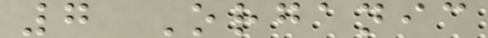7 Organic
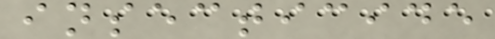insecticide
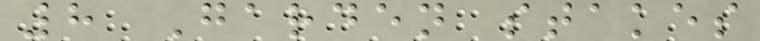8 Garden stakes
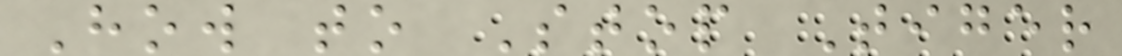How to Stop Tiger
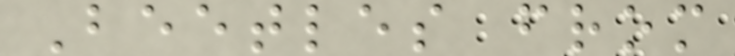Beetles from
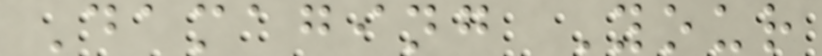Damaging Your
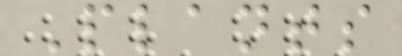Plants
